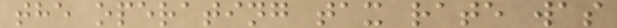the operating tax rate was
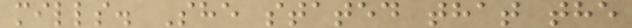mills. She stated that the
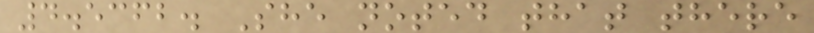4.5362. She noted that there
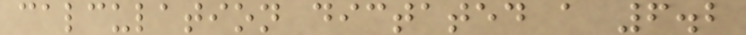calculation dictated a 6.2
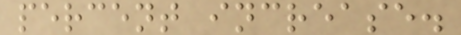percent increase.
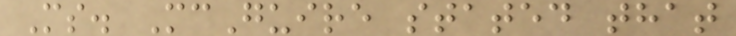Ms. McGuire stated that
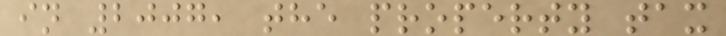in 2007, the property tax
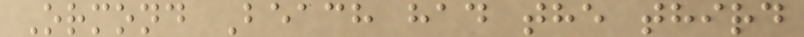Ormond Beach had the third
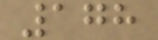178
